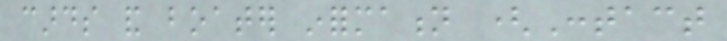cards and boater information (Contact
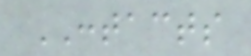CONTACTS
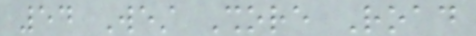54 West Shore Road
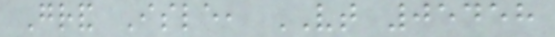Grand Isle, VT 05458
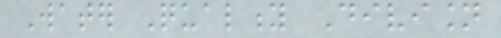Water Quality Division
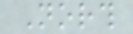North
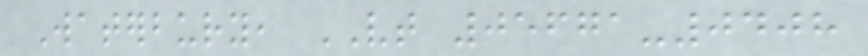Waterbury, VT 05671-0408
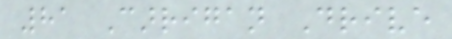81 Carrigan Drive
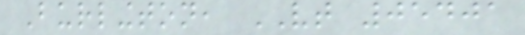Burlington, VT 05401
